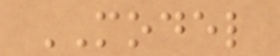MODEL
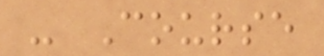- Course
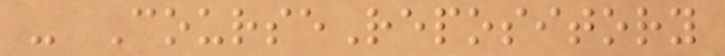- CourseRepository
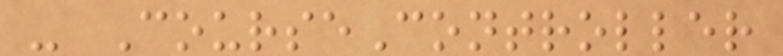- CourseController
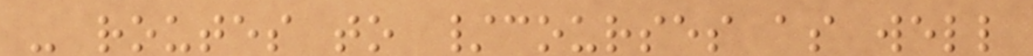- routes to /courses as well
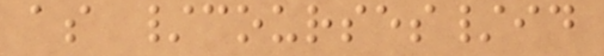as /courses/id
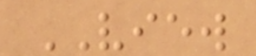VIEW
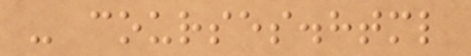- courses.html
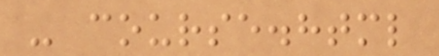- course.html
